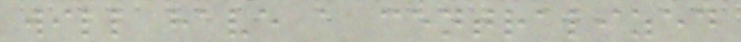will have a centralized
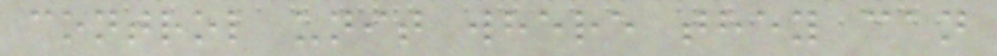control unit where they can
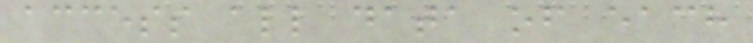access all data of each
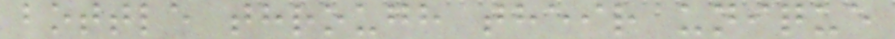bottle through their unique
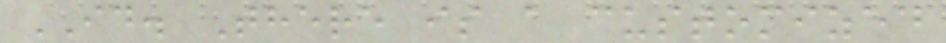ID. There is a customized
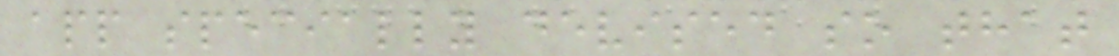app specially devised so that
